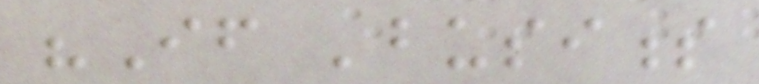"If 'business
